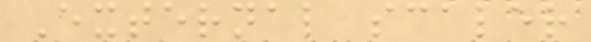External scaler
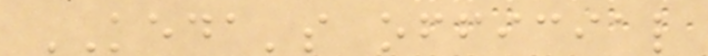KEDA's official
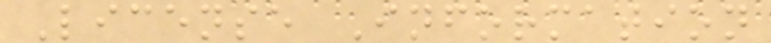License Information
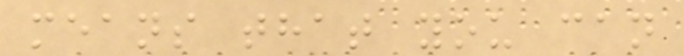means that you can
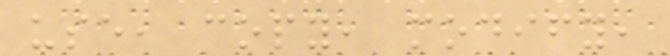use, copy, modify,
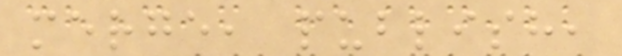merge, publish,
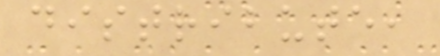distribute,
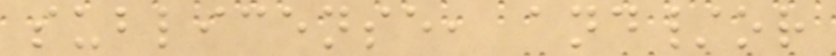sublicense, and/or
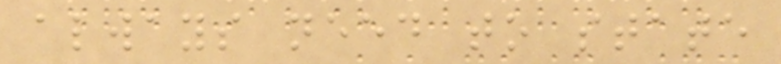always need to state
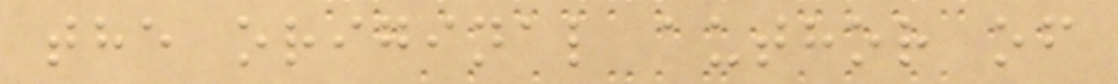the original author of
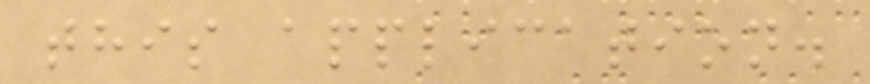this application.
